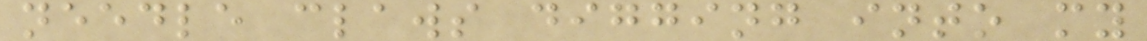needle claws digging into my
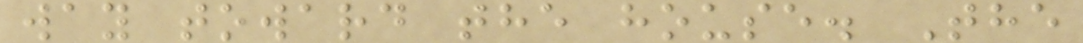way toward the house. The
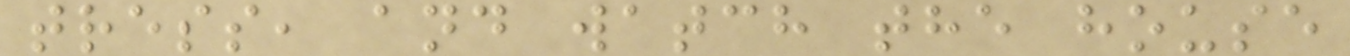tress, and watch the house
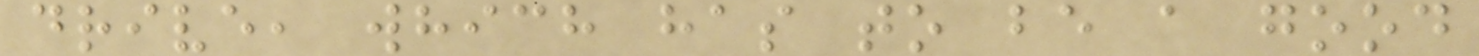drive, which has to be a good
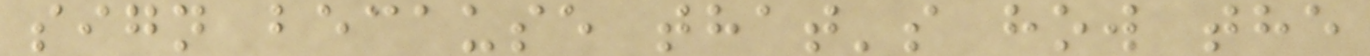sign because that's how the
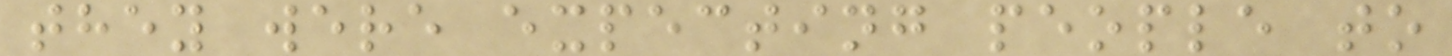they were expecting people to
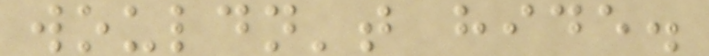wouldn't hide.
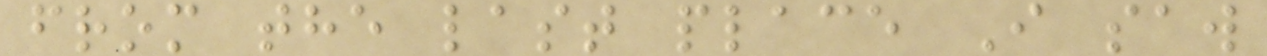from the last place I saw
